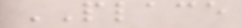PLACE
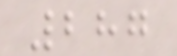287
